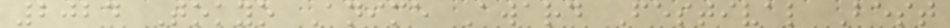2024 Tokyo Anime Award Festival Best
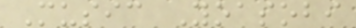Music Yoasobi
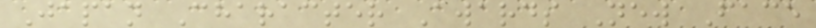Japan Character Awards New Face
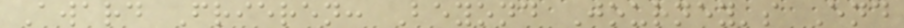Award Frieren: Beyond Journey's End
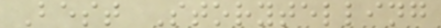Best Storytelling
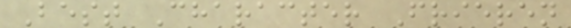Best Character Frieren
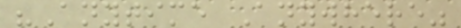"Anytime Anywhere"
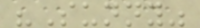"Sunny"
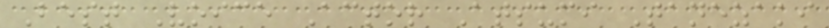Best Voice Actor Atsumi Tanezaki
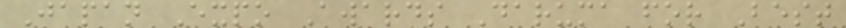Japan Expo Awards Daruma for Best
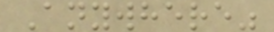Anywhere"
